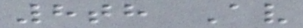8th Av
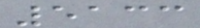5133
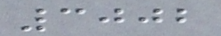3002
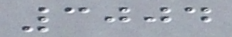3004
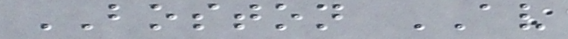BOSTON AV
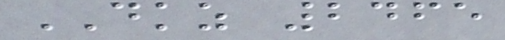DKZ 2465
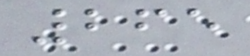265
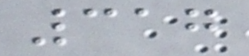317
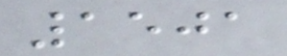1501
